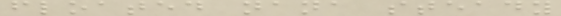floated nana steady
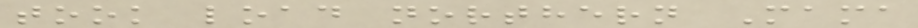took load northern Mama
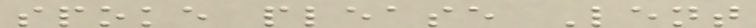spoke please Lent
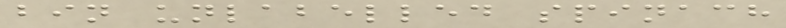bin unlabelled spinach
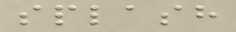splash
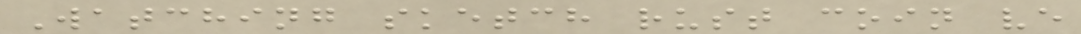Watching sketch rust coin ve
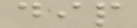dip
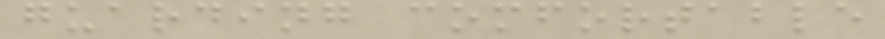guarding comfortable
